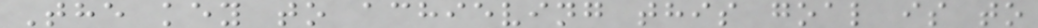The key to achieving this goal is to
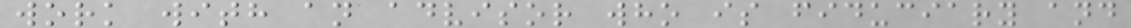work with an advisor who is fiduciary and
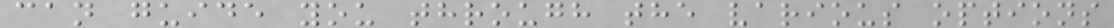can guide you through the various options
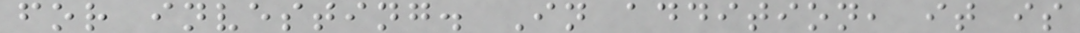for investing. In addition, it is
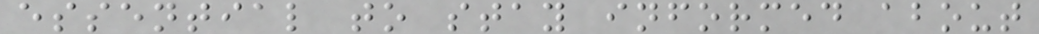essential to stay informed about
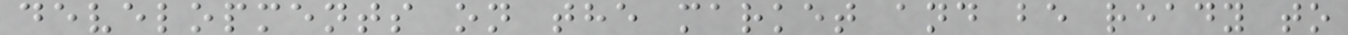developments on the market and be ready to
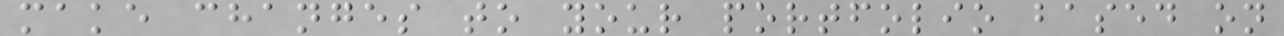make changes to your portfolio based on
